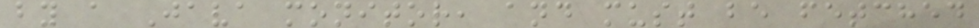by a Java monitor, and must be fetched
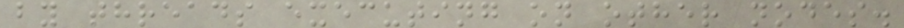by threads executing on other nodes.
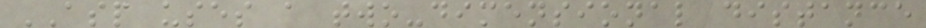ASP uses a two-dimensional distance
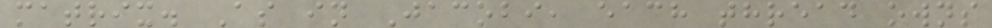matrix. As in Jacobi, each thread owns
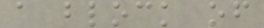a block of
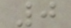0
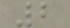2
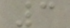3
